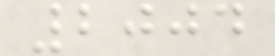2004
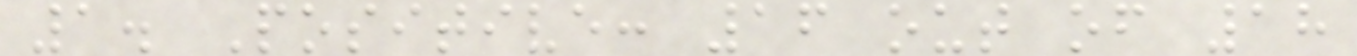1. Positive: 16 out of 18
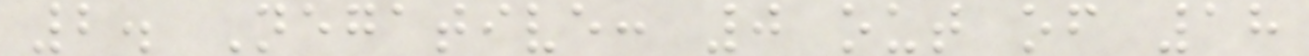2. Negative: 0 out of 18
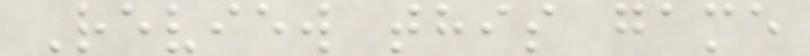Review this game
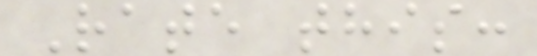Rate this:
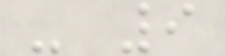- 9
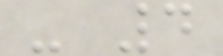- 4
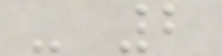- 2
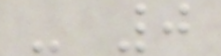- 0
